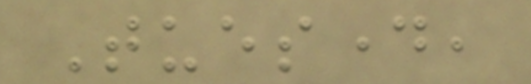Tuesday,
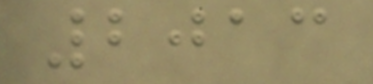2013
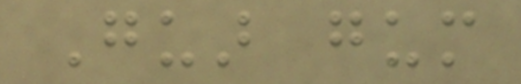Guar gum
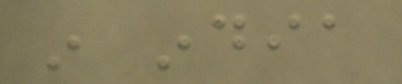in india
